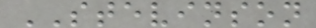STEVINSON
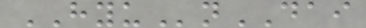HYUnDAI
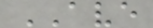AVE
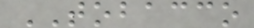TOBACCO
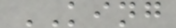KING
